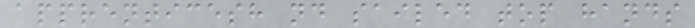apprenticesh nd sailed top hands
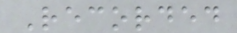Recorded
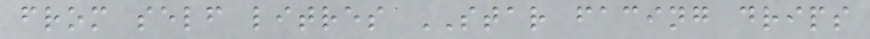from self litres STAR facing drips
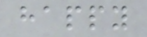happy
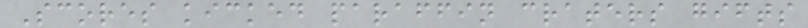Scores kicked paraffin craters gifts
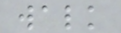walk
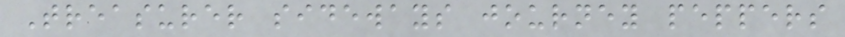Treasurer sideways journey peppers
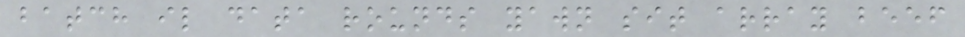batch il data rounds yawn sit array beef
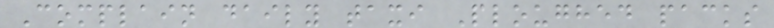Complain daily taxi Ploughed packs
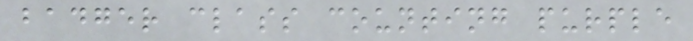badger class counting purple
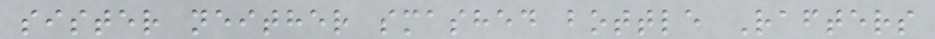sister neither smashed bottle Rafters
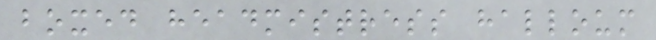boxed headmistress halloum
